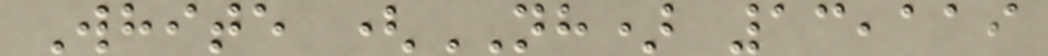White (NH) 13,119
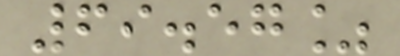69.57%
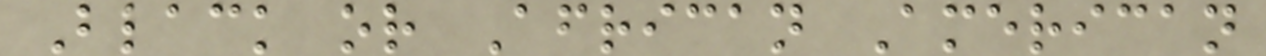Black or African American
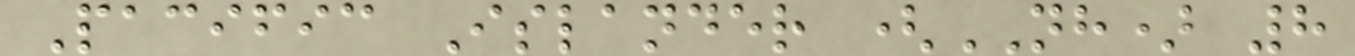Pacific Islander (NH) 8
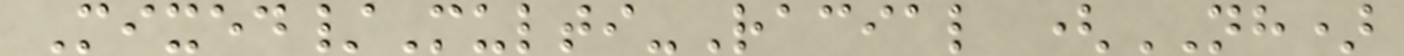Mixed/Multi-Racial (NH)
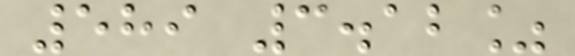589 3.12%
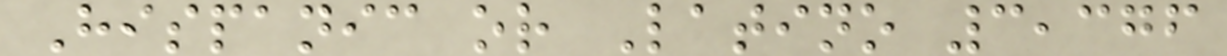Hispanic or Latino 3,376
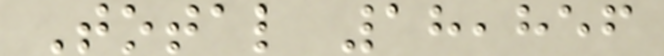Total 18,856
